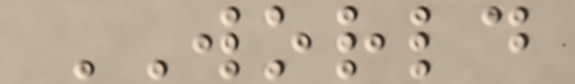WORLD
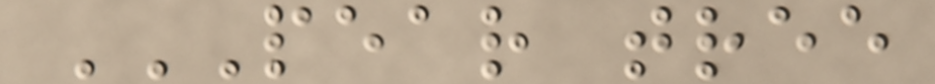PEAR TREE
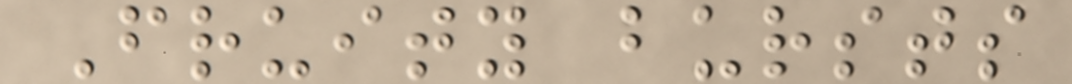Fruity bursts
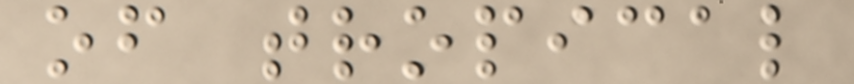of tropical
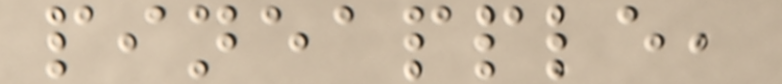pineapple,
